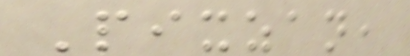Pixzan,
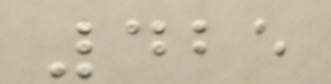425
